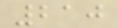210
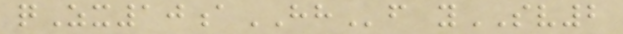qZx10aHHf ySV2
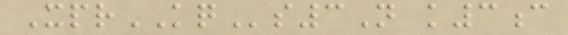XprKQs3N k3c
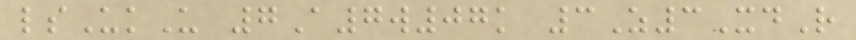lsUkU 7A7w07k 3Z3XdR
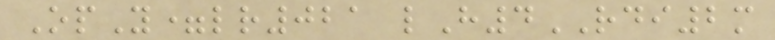OpY=lr021 lH4RDI2m
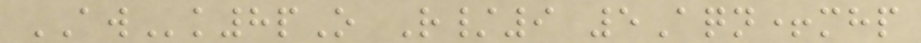AWk8pO R/9 5Aqn+mhp
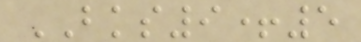BKS9+5
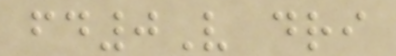fd0V dri
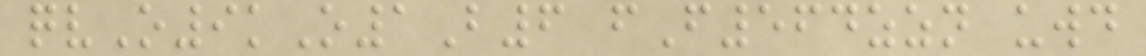qvO9kO1B6 fF564zzn uwd
